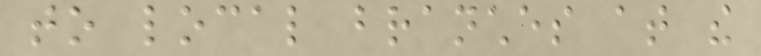to local branches at the
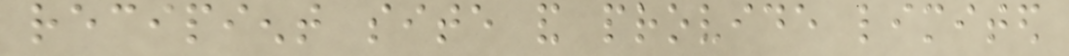recipient site and provide limited
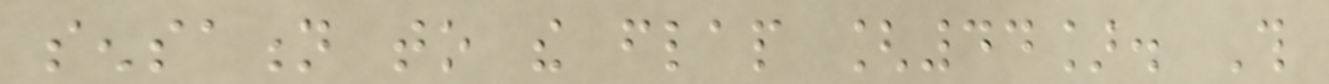sensation to the flap [44]. This
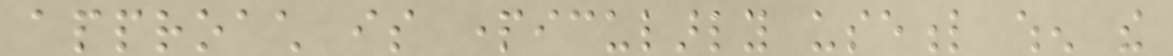approach is particularly useful when the
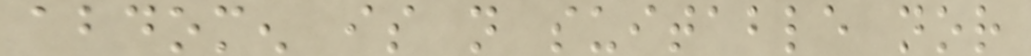abdomen is not suitable nor
